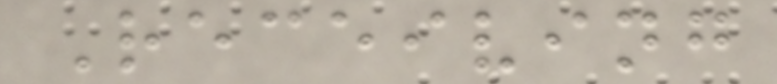Receiving
